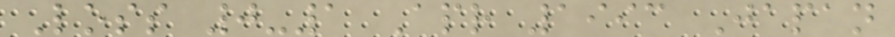Loss 0-1 Apr 1993 Japan
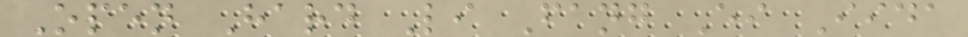Open Hard Li Fang Ei Iida
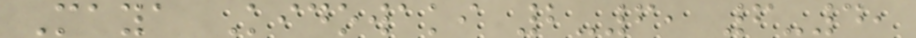Maya Kidowaki 2-6, 6-4,
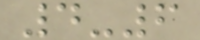4-6
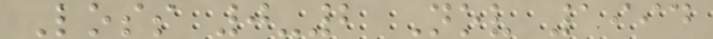Loss 0-2 Nov 1994
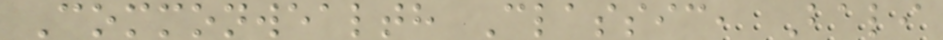Commonwealth Classic, Bali
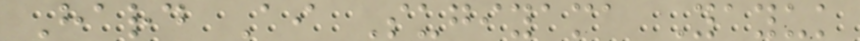Hard Ai Sugiyama Yayuk
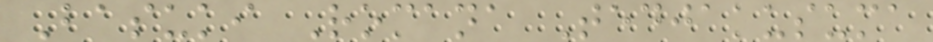Basuki Romana Tedjakusuma
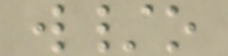w/o
